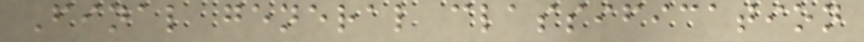Final general classification
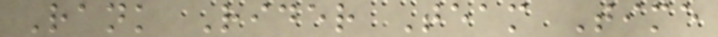Rank Rider Team Time
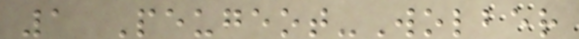1 Peugeot-Wolber
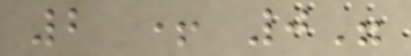2 + 0"
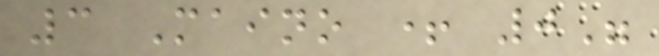3 Maino + 0"
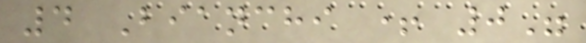4 Bianchi + 0"
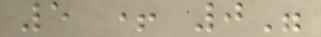5 + 0"
